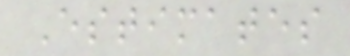Estimates
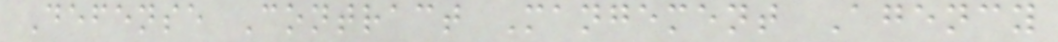Defense Contract Mangement Agency
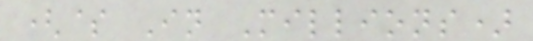($ In Millions)
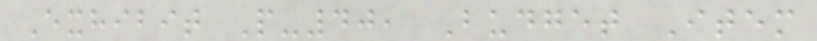Exhibit P-40, Budget Item
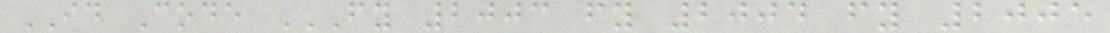ID Code FY 2003 FY 2004 FY 2005
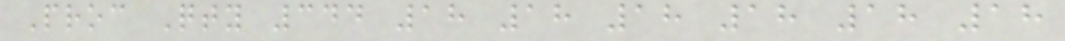Proc Qty 344 18 18 18 18 18 18
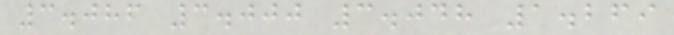3.086 3.000 3.048 1.269
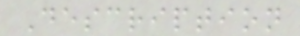Description
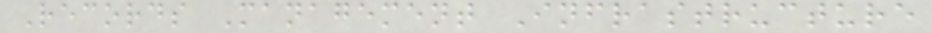Records Management Infrastructure
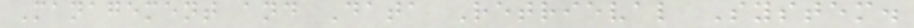Management and Data Retrieval System.
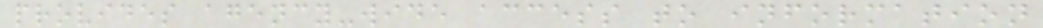provides agency-wide access to information
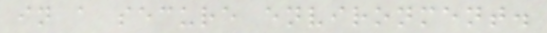in a secure environment.
